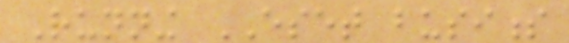Running ESET business
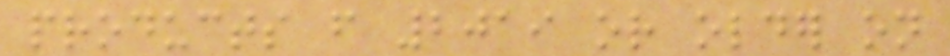products from 2019 or older on
